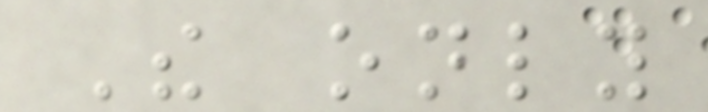The only
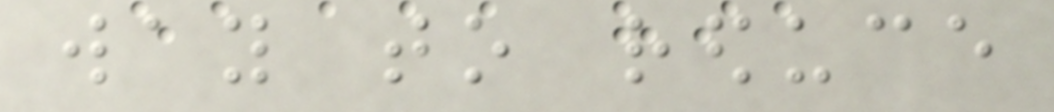way to reduce
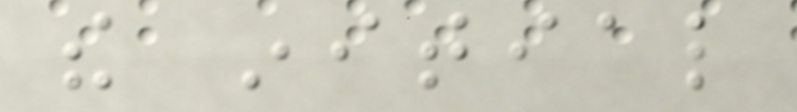the initial
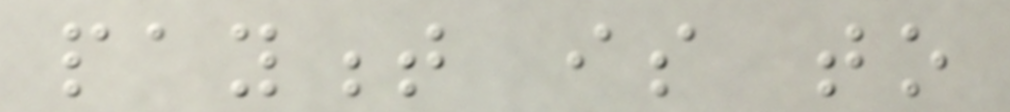payment is to
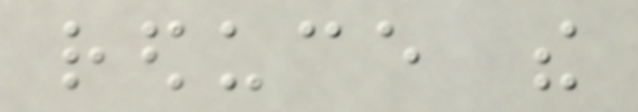reduce the
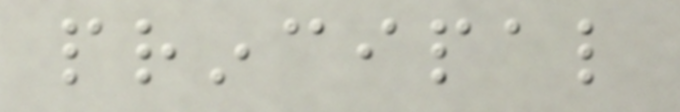principal
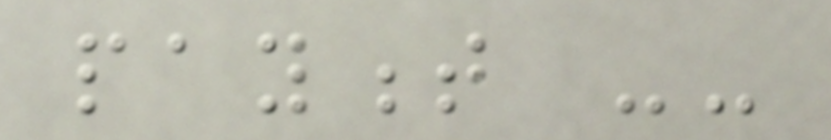payment --
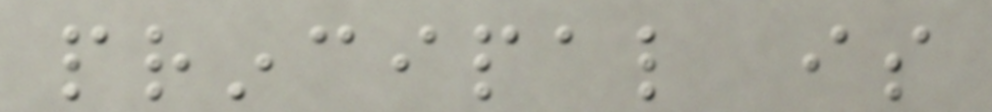principal is
